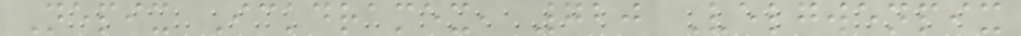Nepix Ickdramex, 720 Velgwenpix
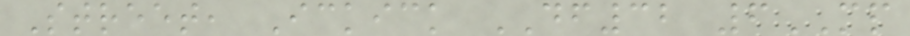Street, Ickick DF32 6MP
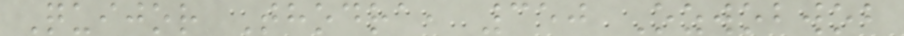Quijor Thodra, 350 Ozwobwob
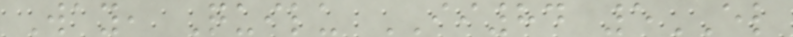Way, Quilu II84 5EL
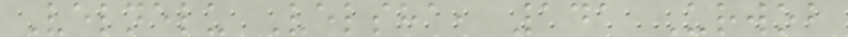Velnelu Velsha, 141 Urwob
